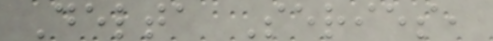Delta Series,
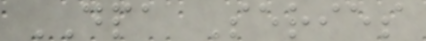DPA Series
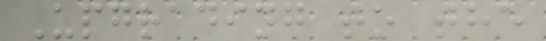Upgrading to the
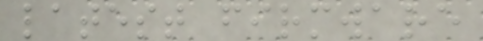latest firmware
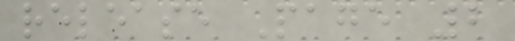release Page 2
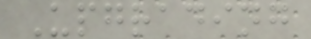Upgrading
